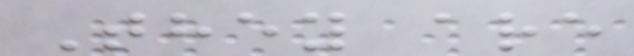They are
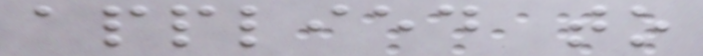applied to
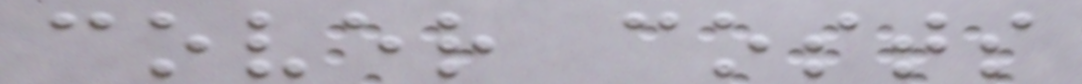cover costs
